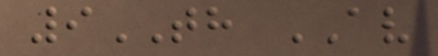9TH AV
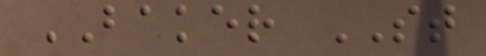BAKER ST
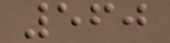560
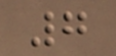7
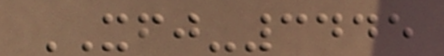XFJ-3445
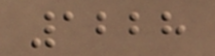1228
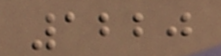1220
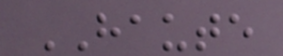HAUTE
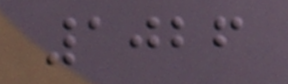1026
